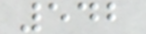542
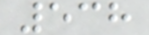538
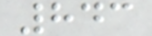843
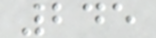245
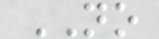NO
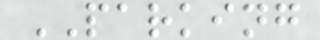PARKING
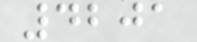4201
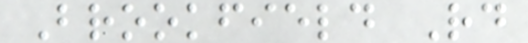Brookfield Rd
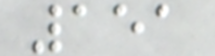151
